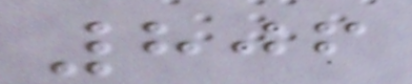806
